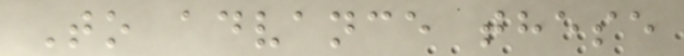To advance these
